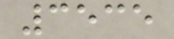3535
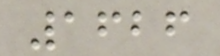1626
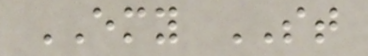EMY ST
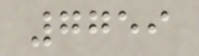7759
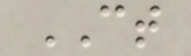CT
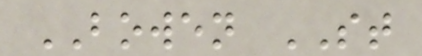BOWEN ST
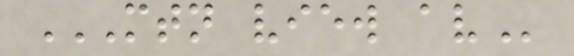MTN VIEW AV
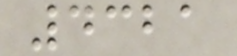4321
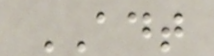ADT
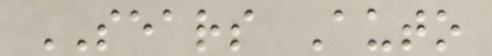SEARS Auto
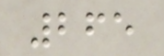265
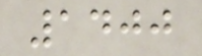1400
